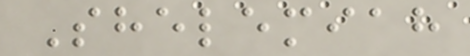Shelemiah
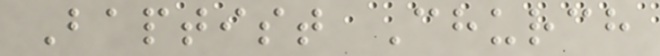Baptist Church
